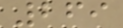269
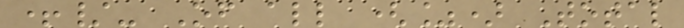+/- Of all (%) Total
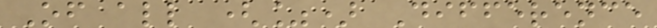Of all (%) Difference
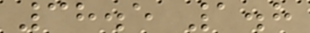38.5 1.8
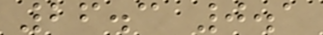26.3 0.1
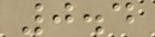0.4
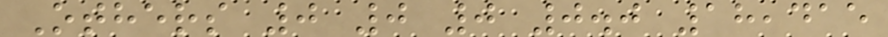Others 0 0 0 0.0 18,415
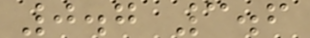0.7 3.6
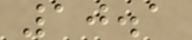10.1
